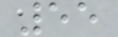55
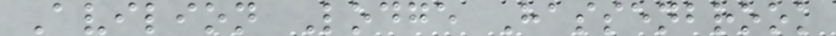Avilion Lodge Hassenbrook
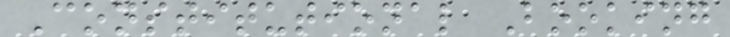Constitutional Booking
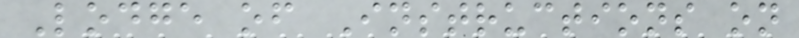Lodge of Instructions on
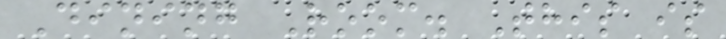Dining Room. This is
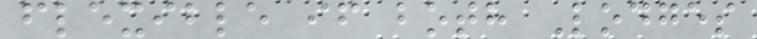flexible if both Lodges
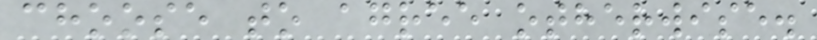choose to agree otherwise.
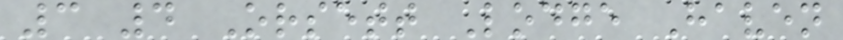3 4 Orsett Lodge Haven
